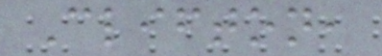Clifton,
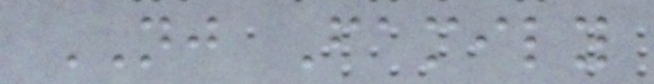NJ Family
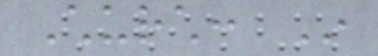Church: In
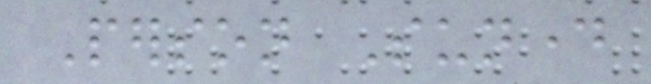Person Sunday
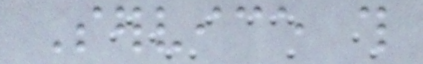Service this
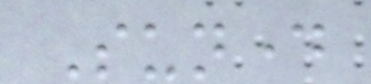Sunday
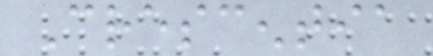Crescentia
